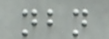nbn
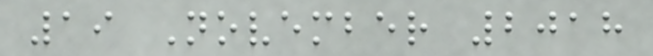19 November 2018
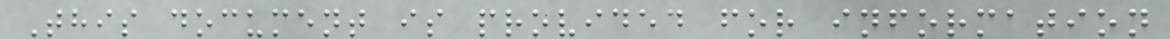This document is provided for information
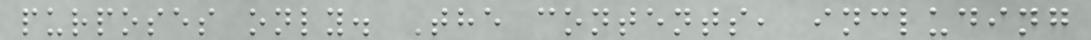purposes only. The contents, including
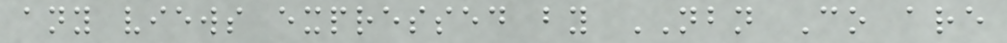any views expressed by NBN Co are
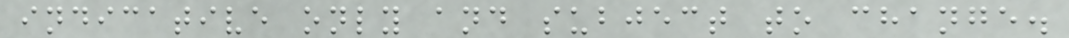indicative only and subject to change.
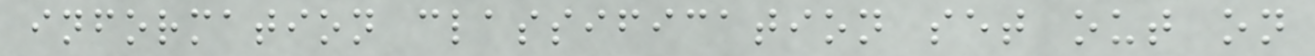information classification set out on
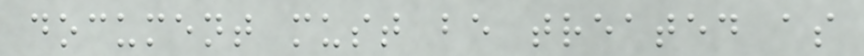document must be treated as
